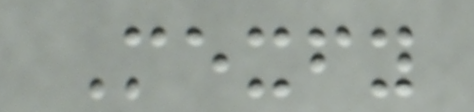Mexfy
